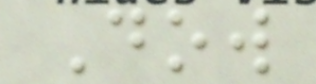Dow
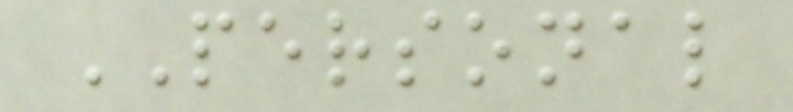PERSONAL
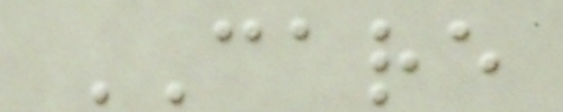CARE
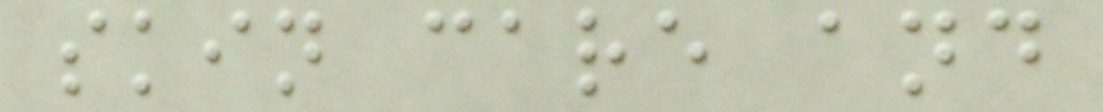skin care and
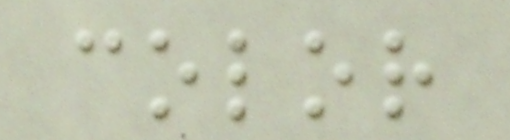color
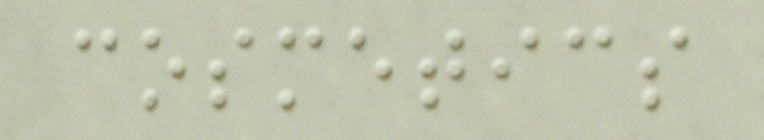cosmetics
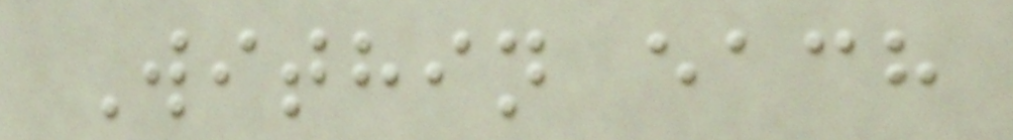Within each
